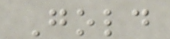Gold
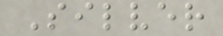Silver
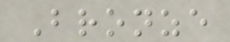Bronze
